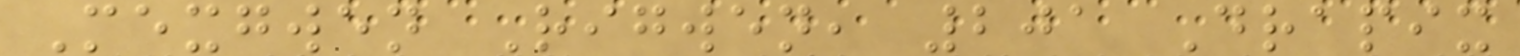Mexgwen Rigwen, 201 Drapix
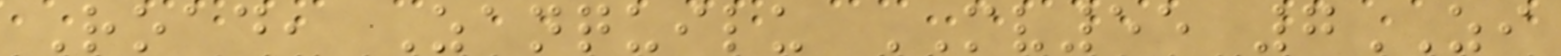Road, Zanquilu MV55 7ZI
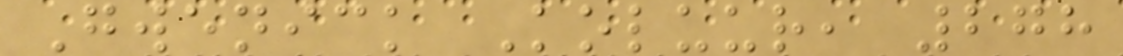Gwenick Koluur, 278
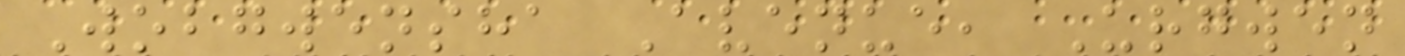Wobgwensha Avenue, Urgwen
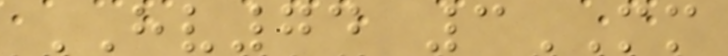HV74 3MM
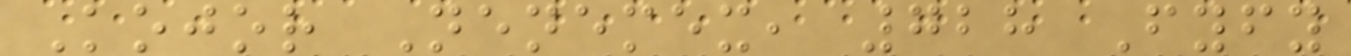Kojor Nenemex, 728 Fyfy
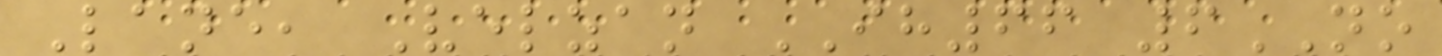Lane, Velzan IH66 6NO
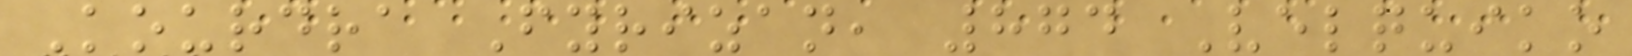Kourdra Fyrizan, 874 Velquiko
